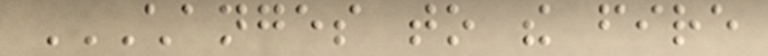CHANGES TO THE FIRE
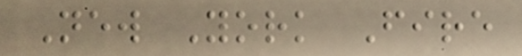New York Fire
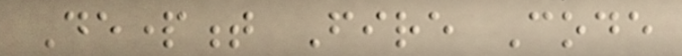Department Fire Code
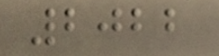2022
